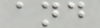and
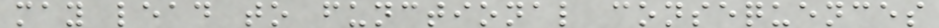may lead to functional consequences
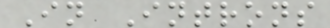In Introns
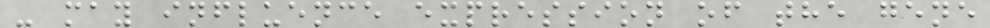- may influence expression of the gene
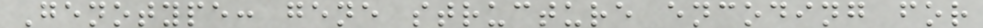Genotype: gene structure encoding for
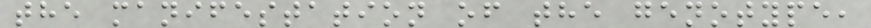the manifestation of the genotype,
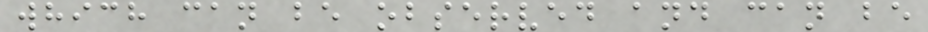which can be observed and can be
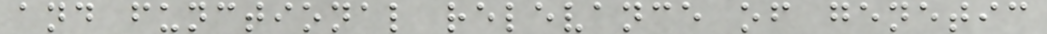and functional relevance of genetic
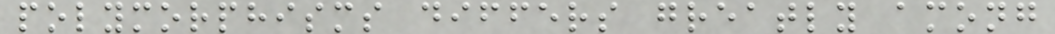polymorphisms differs greatly among
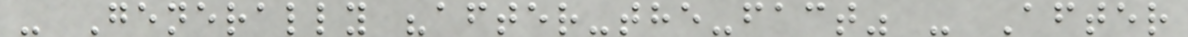- Generally "after-the-fact" - After
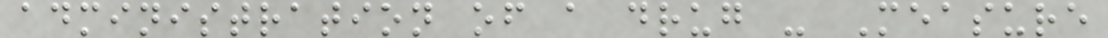administration of a drug - Measure
